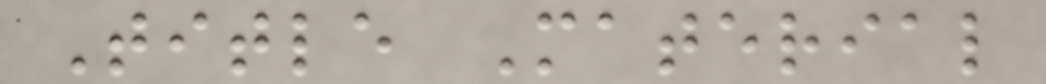Title Material
